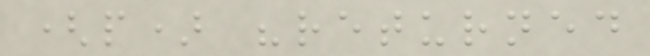(p) "returned
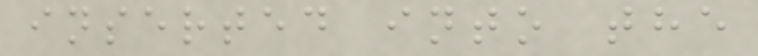inserted into the
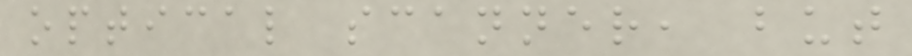optical scanner, but
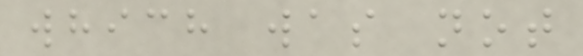which was not
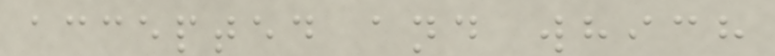accepted and which
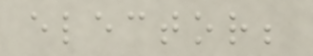elector;
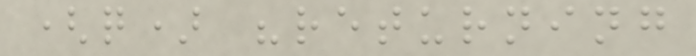(q) "returning
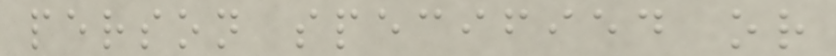person specified or
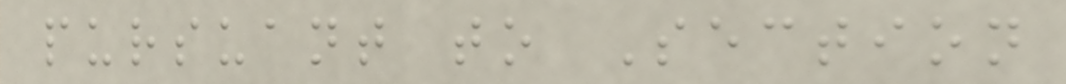pursuant to Section
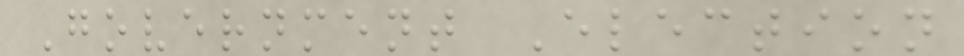Government Election
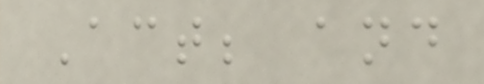Act; and
